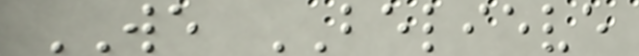WE BELIEVE
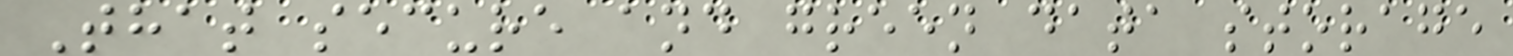That secure and green data storage
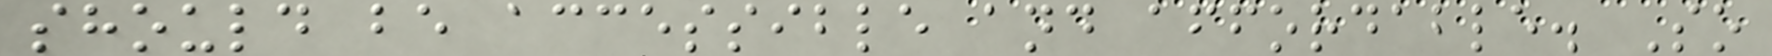should be accessible and affordable. So
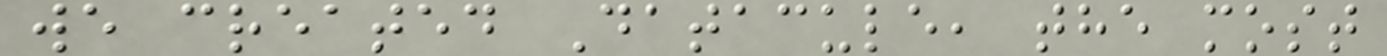we created Datacule, the most
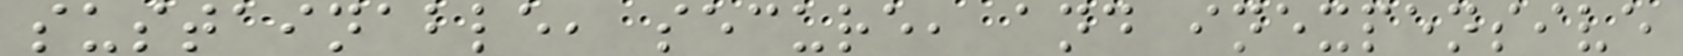sustainable, secure, and inexpensive
